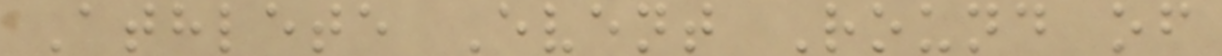Athlete Event Round of
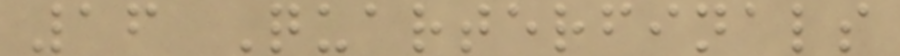16 Quarterfinals
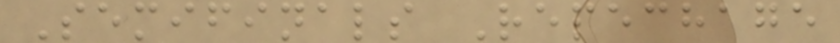Semifinals Repechage
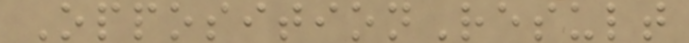OppositionResult
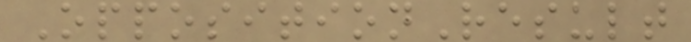OppositionResult
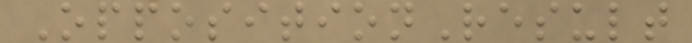OppositionResult
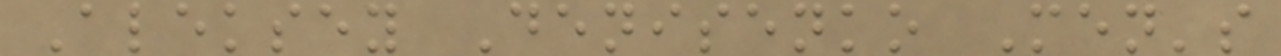Aleksey Denisenko Men's
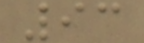93
